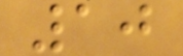10
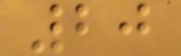20
